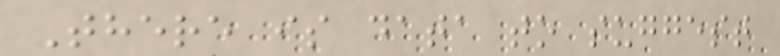There is data to suggest
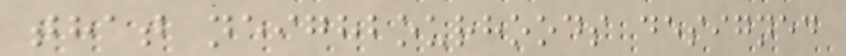that neighbourhoods designed
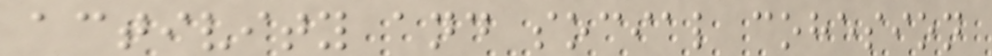activity and social cohesion
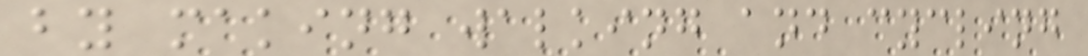by making walking and cycling
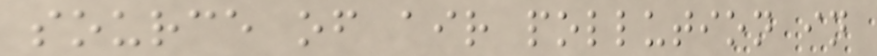source of air pollution in
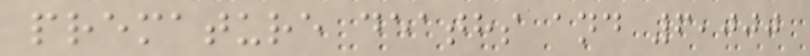premature deaths and 6,000
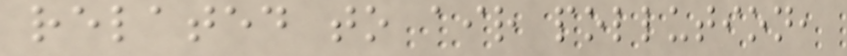related to air pollution,
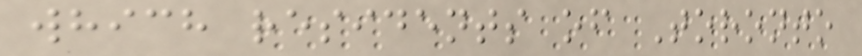which residents of Toronto
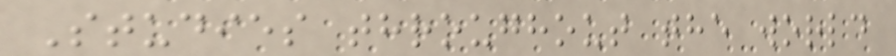Studies throughout the world
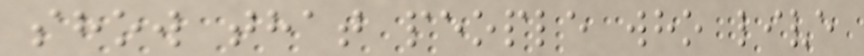show that people who live
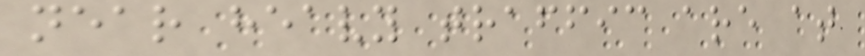near heavy traffic are at
